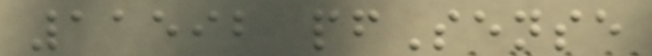11592 pfSense
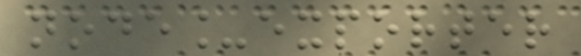node_exporter
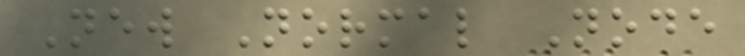New Normal Node
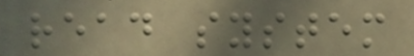read system
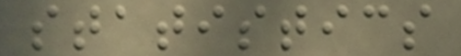statistics
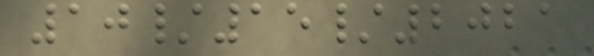10/15/2021
